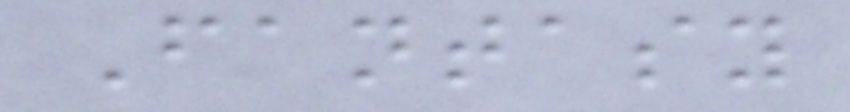Fantasy
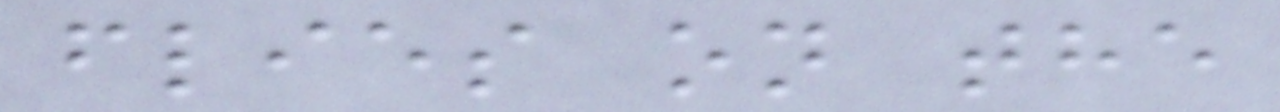flies on the
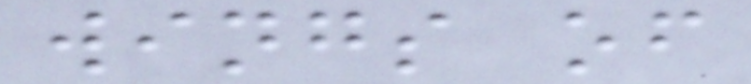wings of
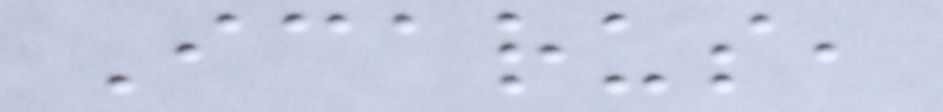Icarus,
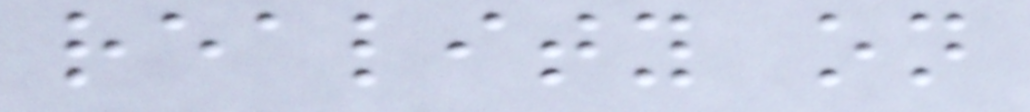reality on
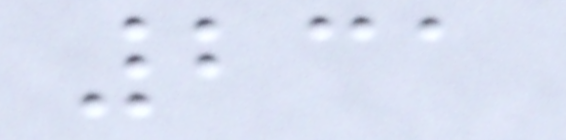231
